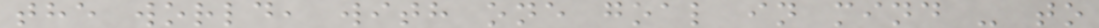the world, with one goal in mind - to
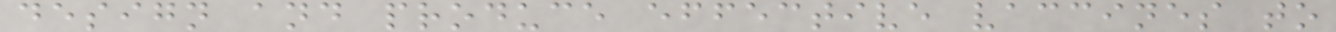design and produce effective vaccines to
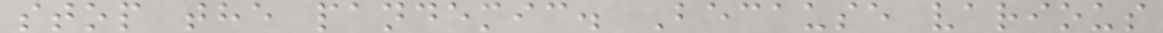stop the pandemic. Because various
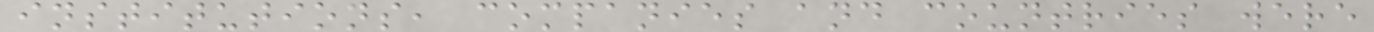institutions, companies and countries were
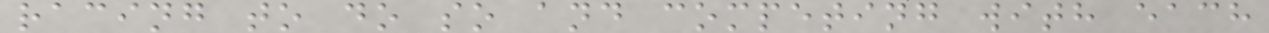racing to do so and competing with each
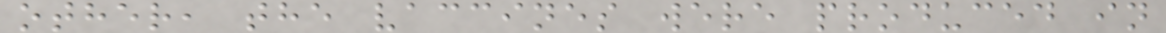other, the vaccines were produced in
